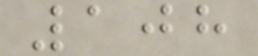108
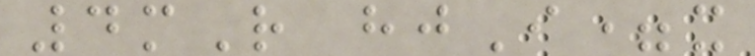4mR hjI=x
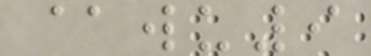@wu9
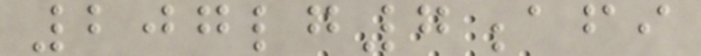207lg7afi
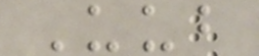Uub
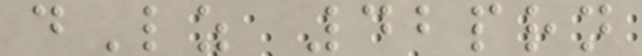dLz 42prn
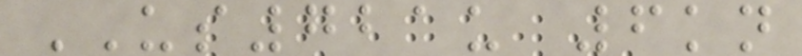US721u 6kn
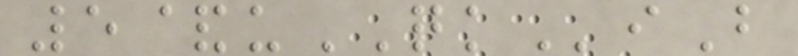5&uQKiB
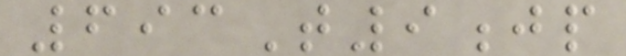693T9jp
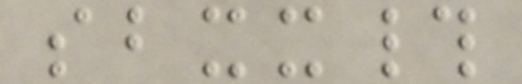sbxx#
